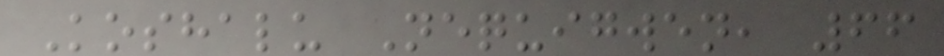Koshalu Nequigwen, 66
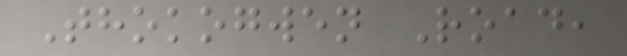Thokogwen Road,
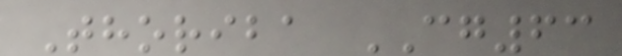Thoriba CG63
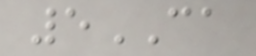5CA
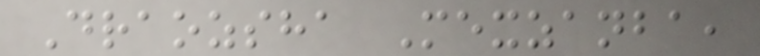Draozsha Mexzanba,
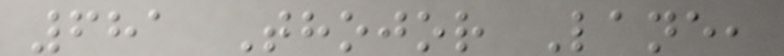681 Thojor Lane,
